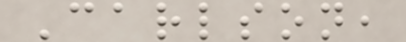Carlson,
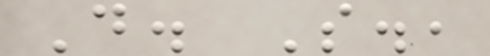D. S.,
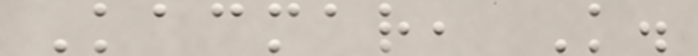Kacmar, K.
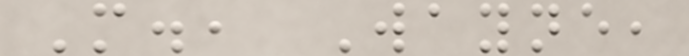M., Wayne,
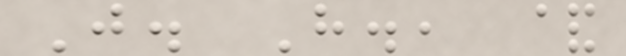J. H., &
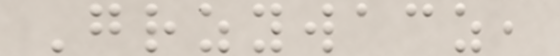Grzywacz,
